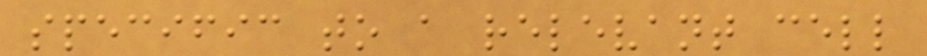specific to a relevant cell
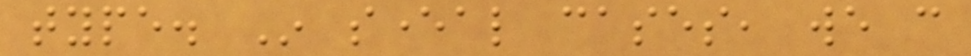type. In several cases, we can
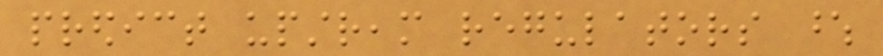predict upstream regulators whose
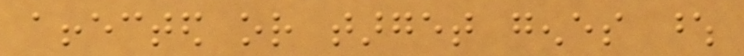affected or target genes whose
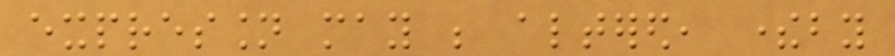expression may be altered, thereby
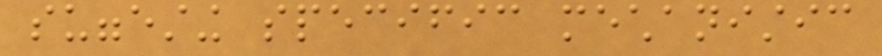suggesting specific mechanistic
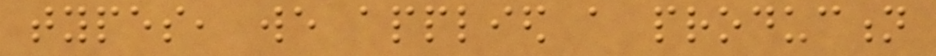types, we applied a production
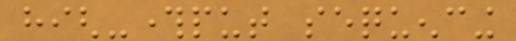high-throughput sequencing
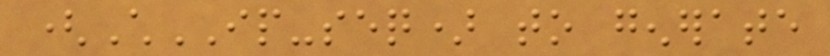(ChIP-seq) to generate
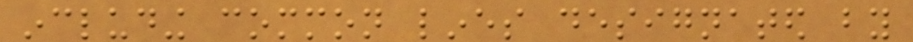including common lines designated by
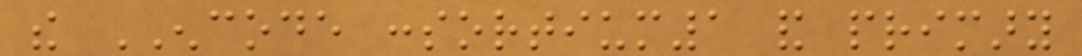the ENCODE consortium1 and primary
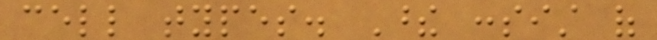cell types. These consist of
